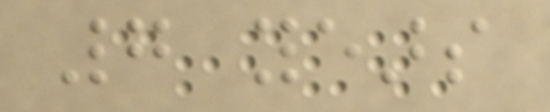7 years
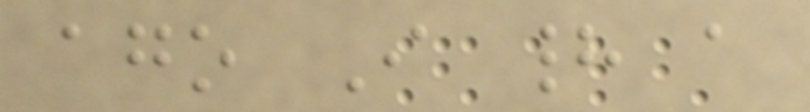ago I had a
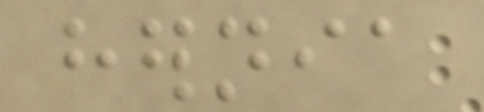hernia
